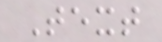Text
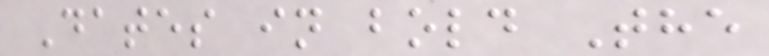Dates in bold The
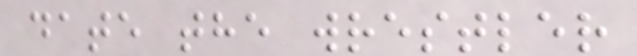date the wrestler
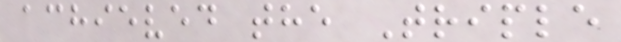achieved the Triple
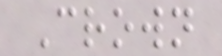Crown
